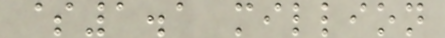$1.1 million
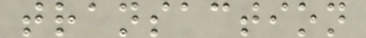transaction
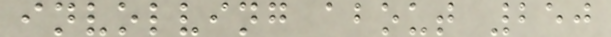involving about 250
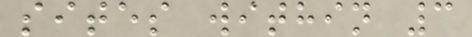sites within 3
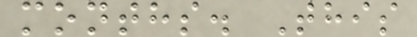months. This
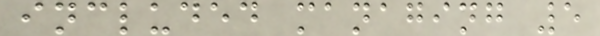included managing 5
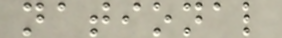national
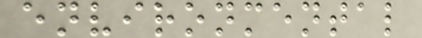environmental
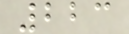223
